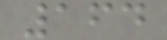164
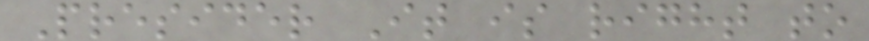Presider It is right to
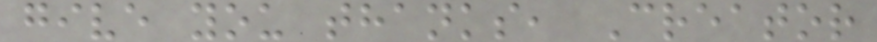give you thanks, Creator
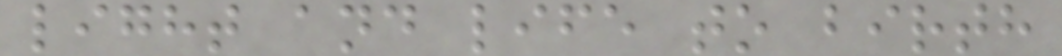light and life to birth
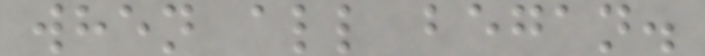when all began.
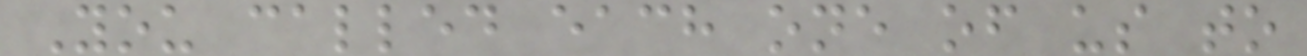You called each one of us to
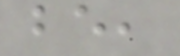be,
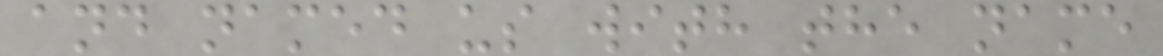and named us with the name
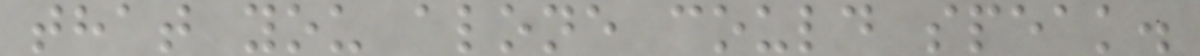that you alone could speak.
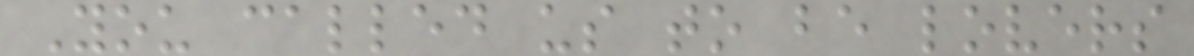You called us to be lovers
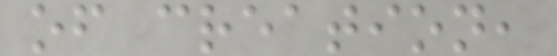of creation,
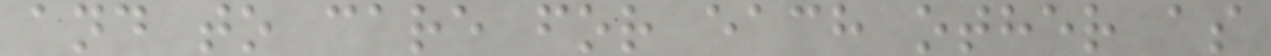and to care for each other as
